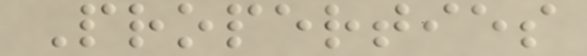Properties
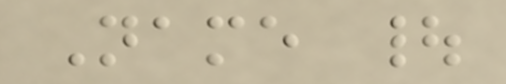Name |
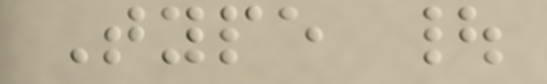Type |
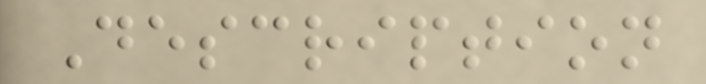Description
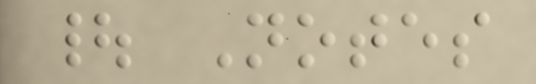| Notes
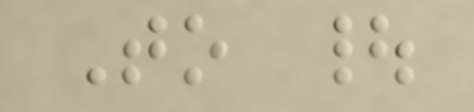To |
